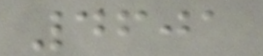4601
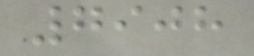7908
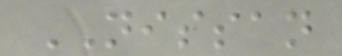NISSAN
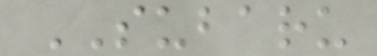SUBARU
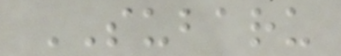SUBARU
